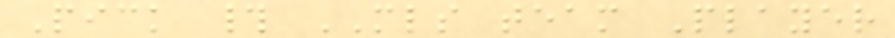Pick # MLS team Player
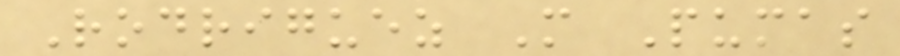Rodriguez M Pumas
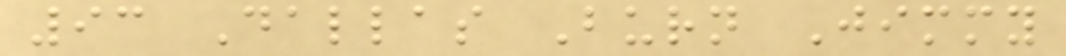93 Dallas Burn Jimmy
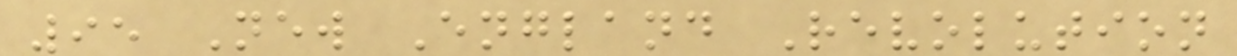95 New England Revolution
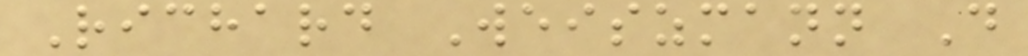Richard Weiszmann D
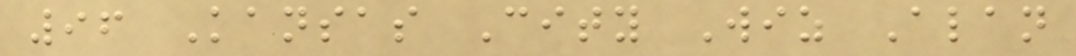96 Kansas City Wiz Alan
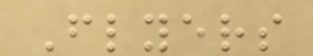Flyers
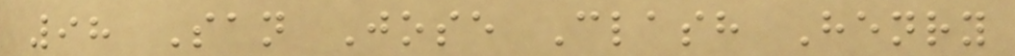98 San Jose Clash Henry
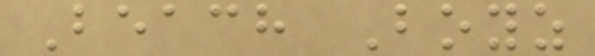Beach Boyz
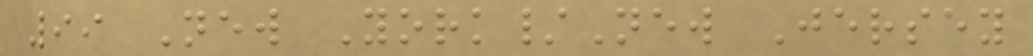99 New York/New Jersey
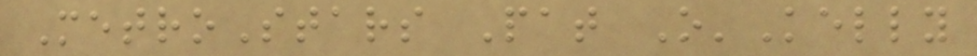MetroStars Pat O'Kelly
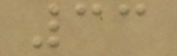33
